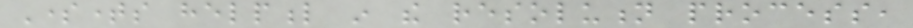Sometimes helpful in the resolution process,
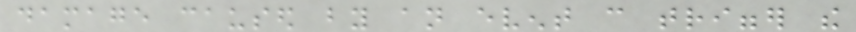damage caused by an event can trigger the
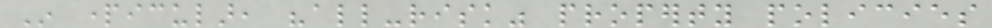In particular, "all-risk" property policies
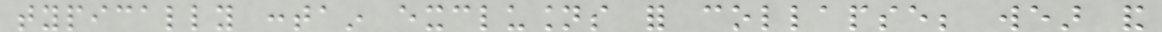typically contain exclusions for collapse; wear and
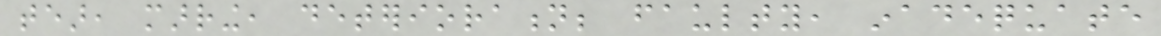tear, marring, deterioration; faulty, inadequate
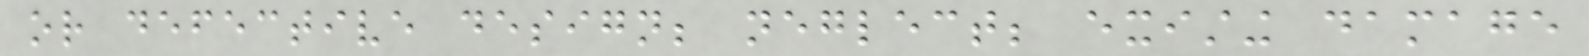or defective design; neglect; existing damage
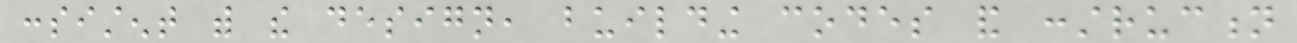consistent with the design, building codes and construction
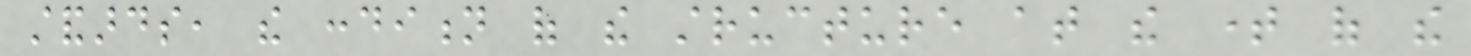standards, the condition of the structure at the time of the
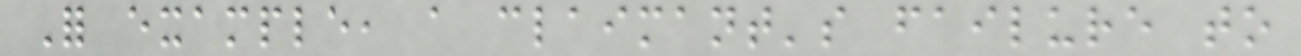For example, a claimant's failure to
